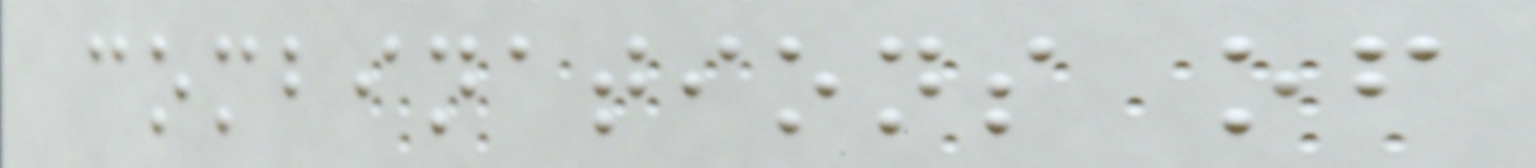combinations of
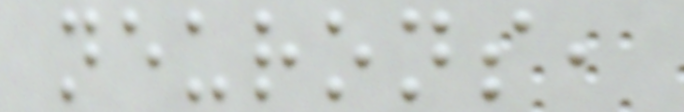neurons,
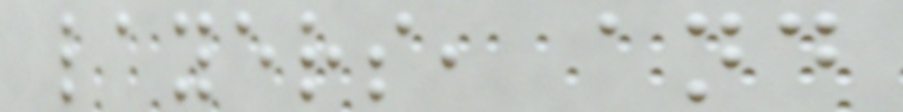layers, and
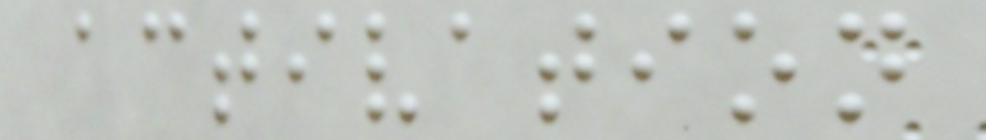activation
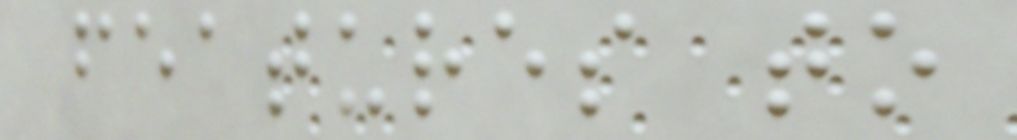features to
